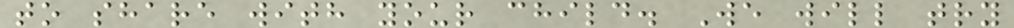to share with your child. We will try
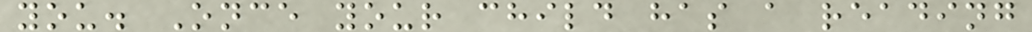you. Once your child has a reading
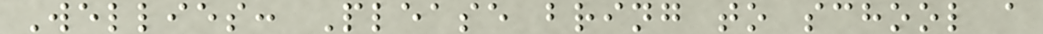Wellies: Please bring to school a
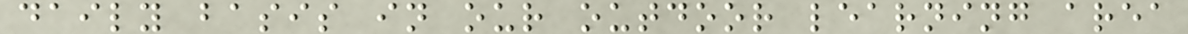daily basis in our outdoor learning area
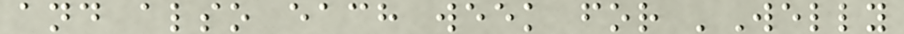and also each week for 'Welly
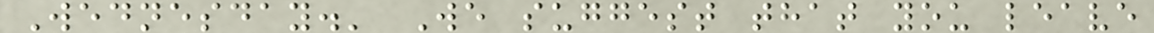Wednesday.' We suggest that you leave
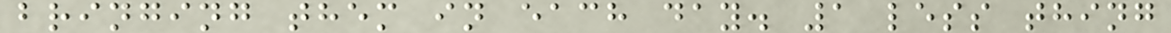bringing them in each day. 1 less thing
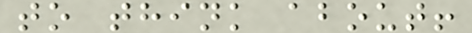to think about!
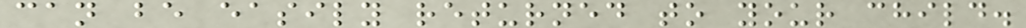can be easily returned to your child.
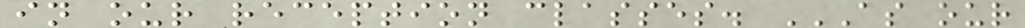in our reception classes. AS OUR
